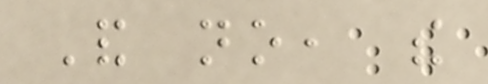And no, the
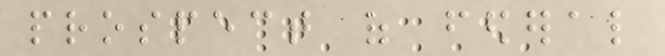prospect of federal
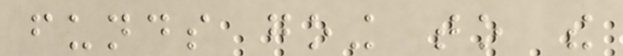funds going to the
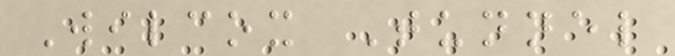Wilcox Tunnel
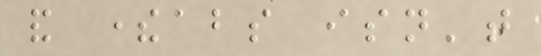and thereabouts isn't
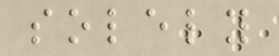solely
